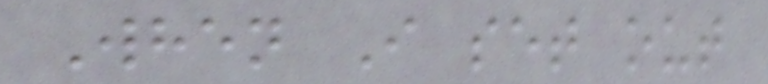When I set out
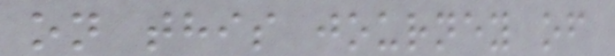on this journey of
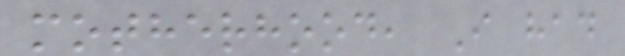motherhood, I had
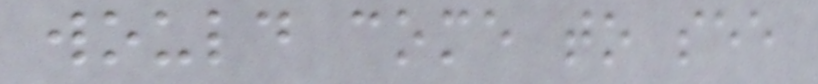would come to see
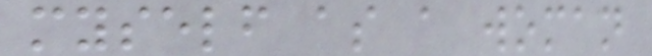myself as a woman
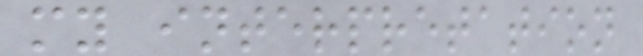my interpretation
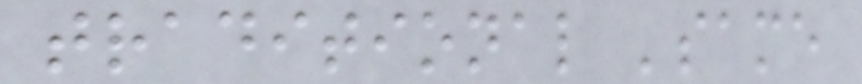traditional 'same
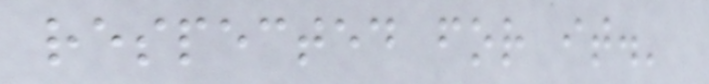respected for it.'
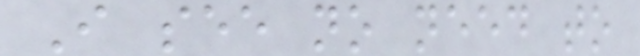I see no need to
